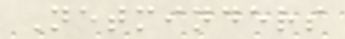Netminders
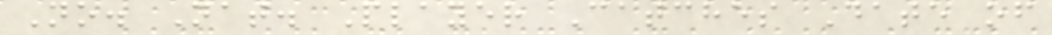No. Nat. Player Catches Date of
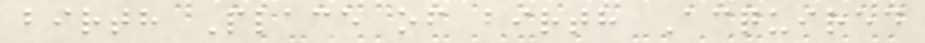birth Place of birth Acquired
